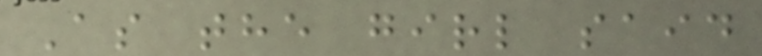As the girl said
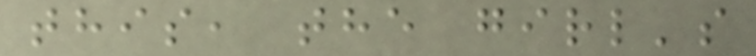this, the girl's
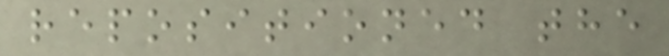repositioned the
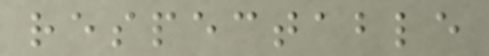respectable
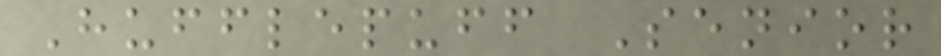Hufflepuff Senior
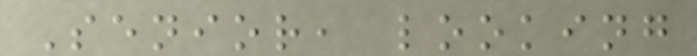Senior, looking
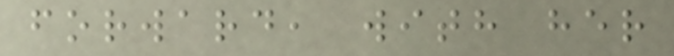forward, with her
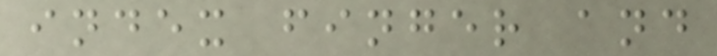index finger and
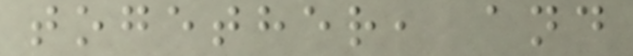together, and
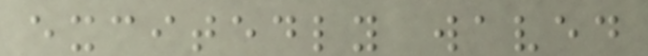excitedly waved
